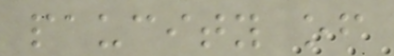paucity of
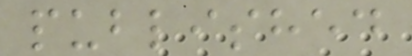published
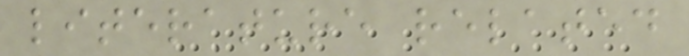literature related
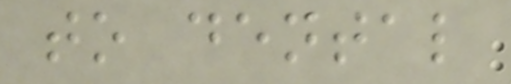to dental
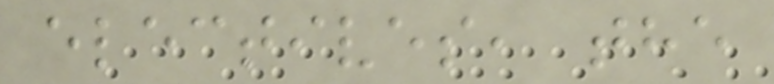electives, the
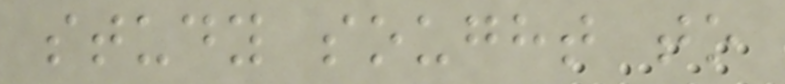study sought to
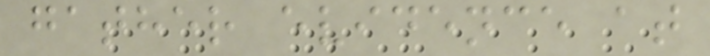gather evidence at
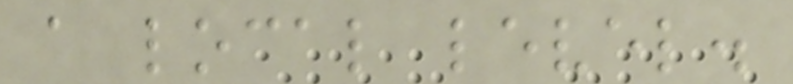a local level.
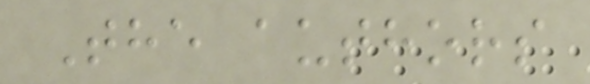The authors
